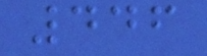446
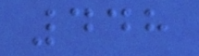448
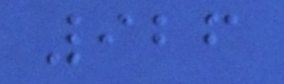926
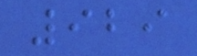929
